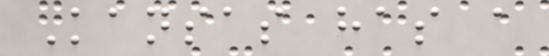Kansas has a
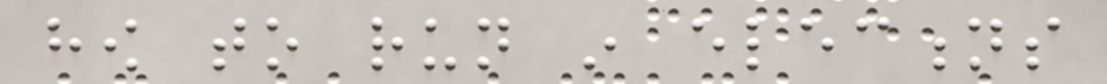how to run in elections
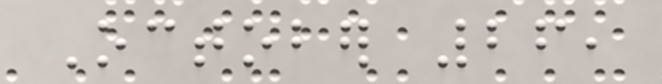October 26,
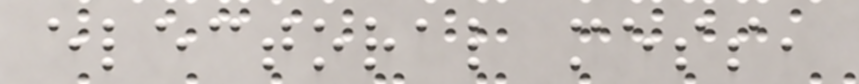electoral mess,
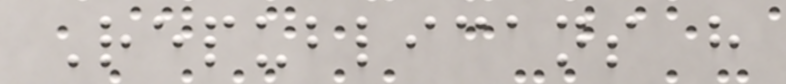Republicans have
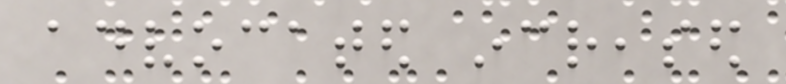advocated increased
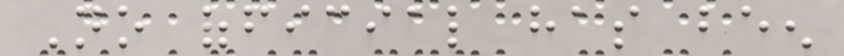No official has been
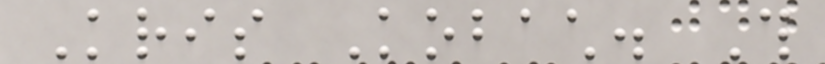Kris Kobach. This
